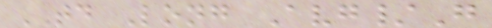TD Long Avg/G
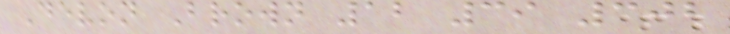Devon Brown 12 39 302
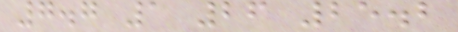7.7 1 26 25.2
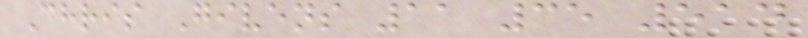Chris Givens 11 35 514
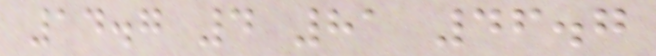14.7 4 81 46.7
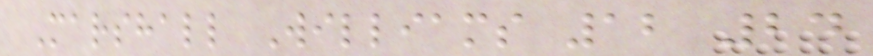Marshall Williams 12 24
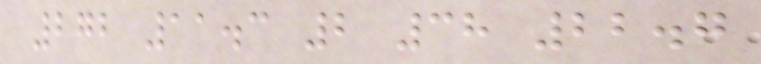272 11.3 2 38 22.7
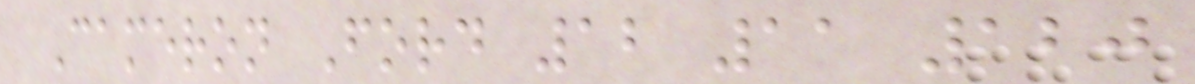Cameron Ford 12 11 120
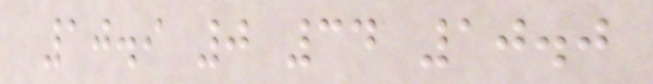10.9 0 34 10.0
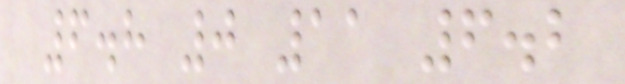6.8 0 11 6.2
